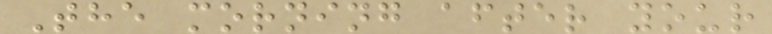The morning after your
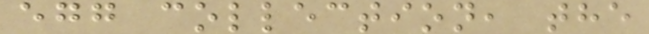egg collection, the
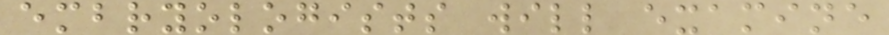embryologists will examine
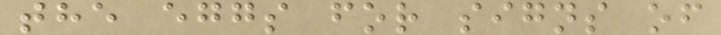the eggs for signs of
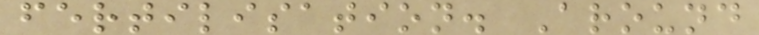fertilisation. Around
